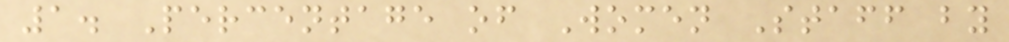1. Percentage of Women Staff by
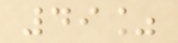49%
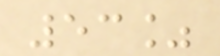53%
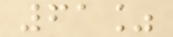61%
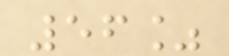56%
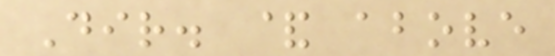Dir. & above
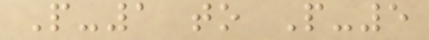P-1 to P-5
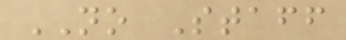NO Staff
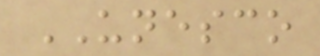UNESCO
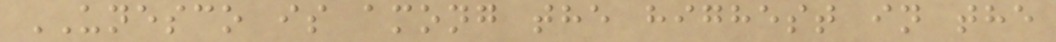UNESCO is among the highest in the
